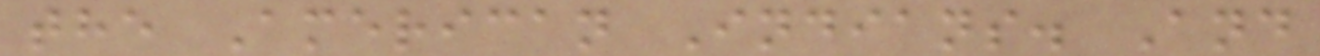the American Indians. And
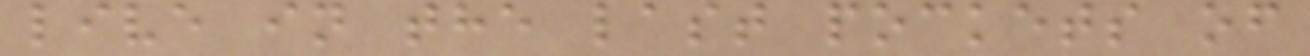live in the last pockets of
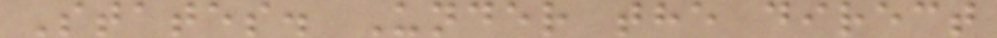States. Under the direct
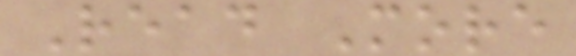Read More
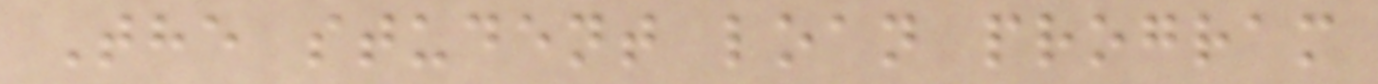The student loan program
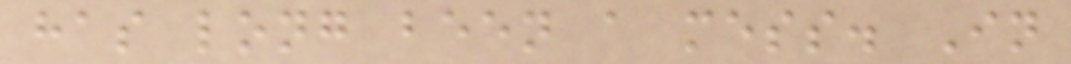has long been a mess. In
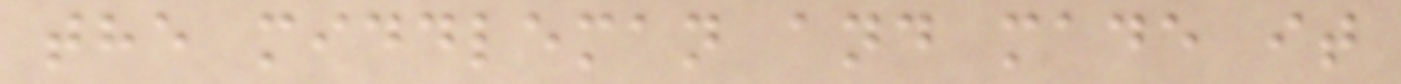the middleman and made it
